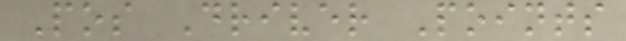Pos Driver Points
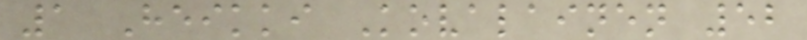1 Heikki Kovalainen 52
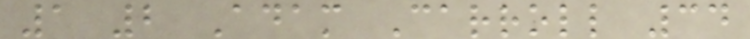1 2 Adam Carroll 34
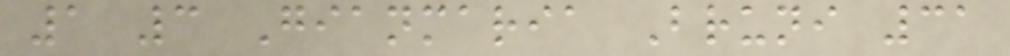1 3 Gianmaria Bruni 31
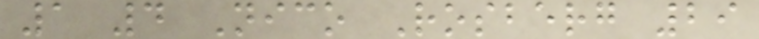1 4 Nico Rosberg 29
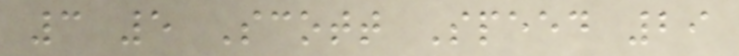3 5 Scott Speed 29
